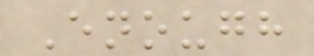Enough
